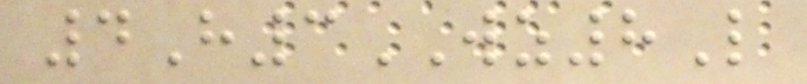4H3WZ8L
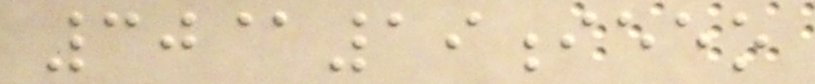30@19ieeo
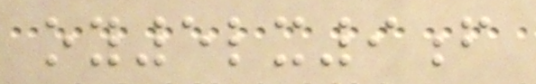oy5lx9f
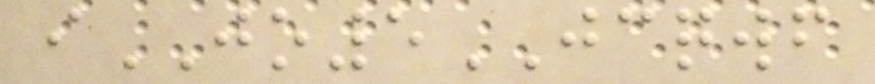iJO5JCQWF
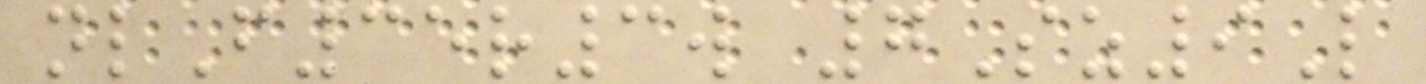nlF35r3w 7Sz9L
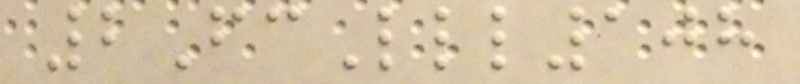2FcLll108
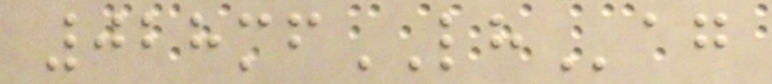028mfLHag
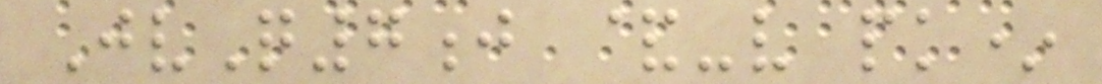JvQ7j &-v pk*
